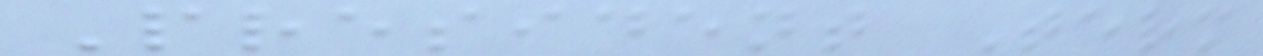President Term
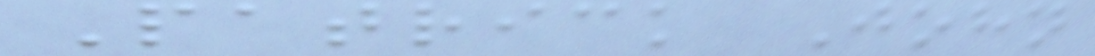Patrick John
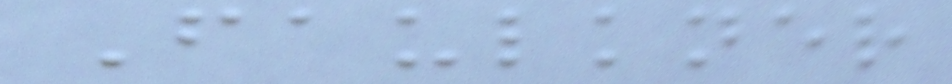Faulkner
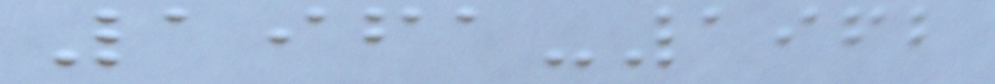1961-1962
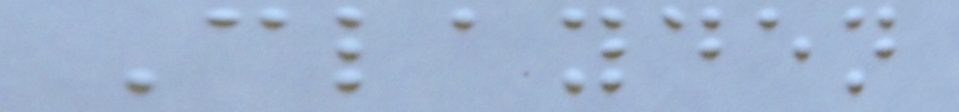Clayden
